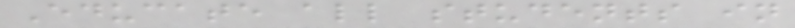Educate all students in
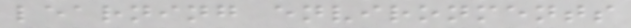learning environments
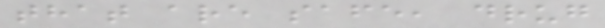that are safe, drug
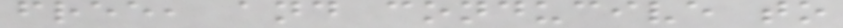free, and conducive to
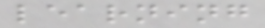learning
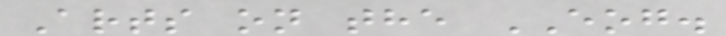Arts on the EOG.
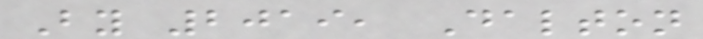By 2019, Dalton
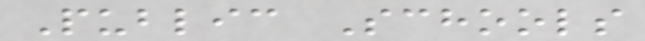Public Schools
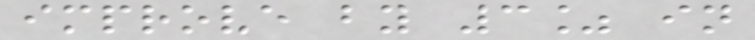improve by 3% in
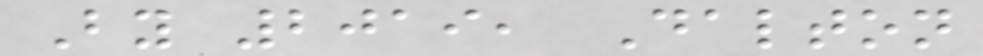By 2019, Dalton
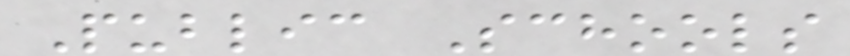Public Schools
